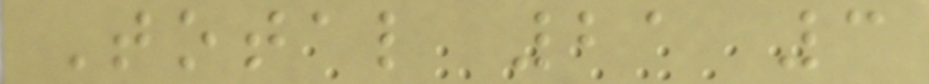Total 21 3
